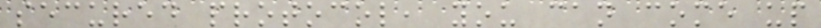secured protocol, you can come up
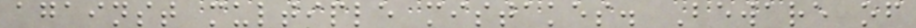against multiple mistakes. Beware of
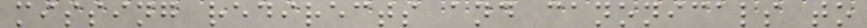missing redirects and canonicals to
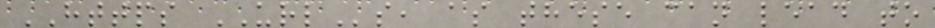HTTPS URLs, as these can lead to
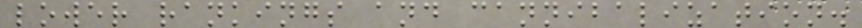lower rankings and cannibalization.
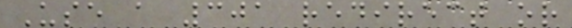Use a 301 redirect or
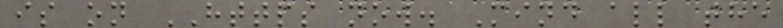is on HTTPS now. Mind all the
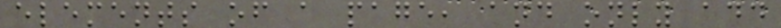elements of a page, and only add
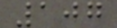107
